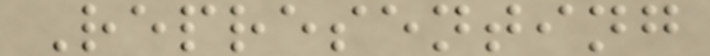Representing
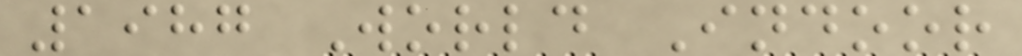1987 World Indoor
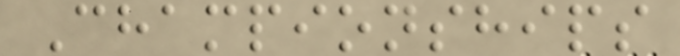Championships
